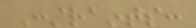Constraints:
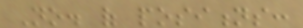No. of positions:
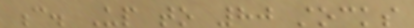c. Up to 80 stocks
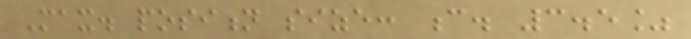Max. position size: c. 3.5%
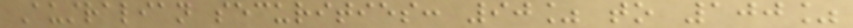Australian securities: 90% to 100%
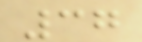37
